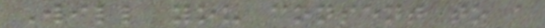Will you consent to a
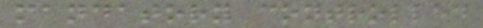mandatory controlled
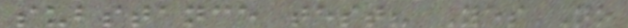substance test? Yes No
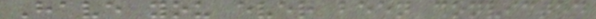Have you ever been convicted
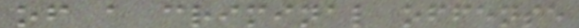of a criminal offense
